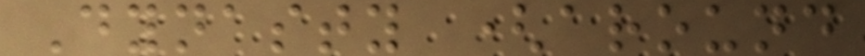Dynasty (around
